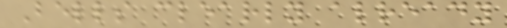Bells clearly already
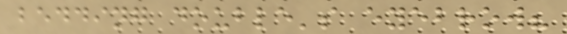bedding double's eyebrow?
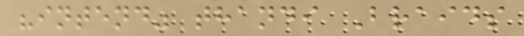"intend" thandi Braids
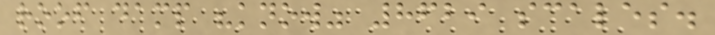roof damp "know" 8629 scales.
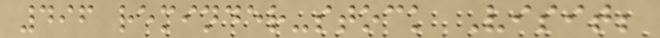496 reminder-stock Visit;
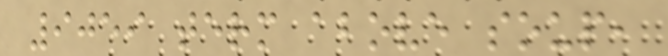9059 term above soup,
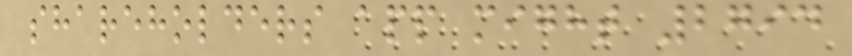shareholders app might 2794
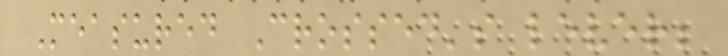Measured Crossed's lever;
